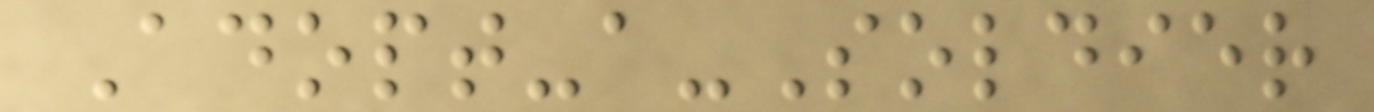Adopt-a-Soldier
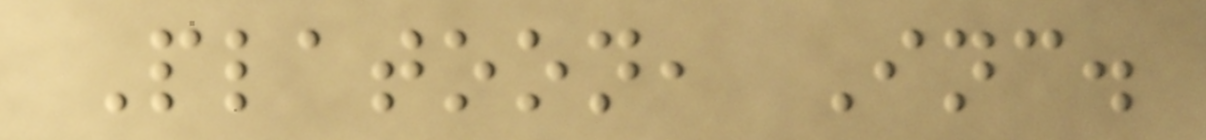Platoon, Inc.
